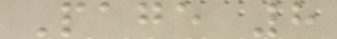Page 8
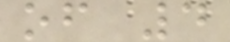of 4
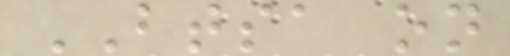BTSA on
